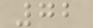72
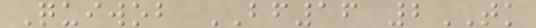Quiwob BF16 2TK
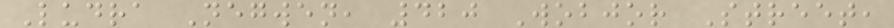Ludra Negwen, 420 Wobjor Street,
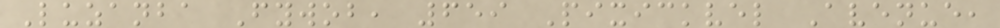Luzanba Fywob, 659 Pixickvel Avenue,
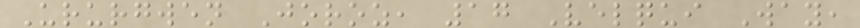Ururgwen Joroz, 17 Velqui Way,
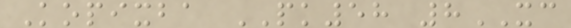Kopixba PK58 8XC
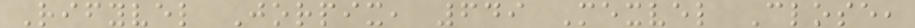Rifyvel Jorpix, 649 Mexvel Close,
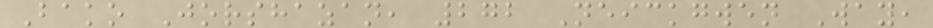Bako Jorshazan, 272 Neickgwen Way,
